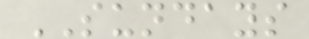SUNDAYS
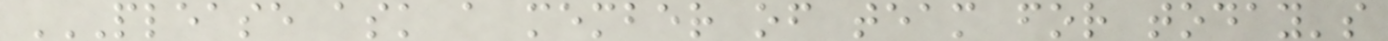PLEASE ASK A MEMBER OF TEAM FOR TODAY'S
